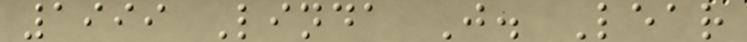1999 Linda J. Lear
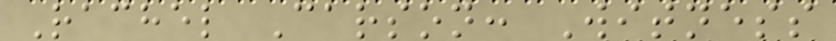Rachel Carson: Witness
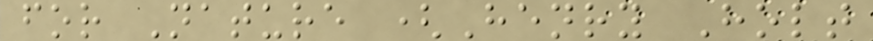for Nature (Henry Holt
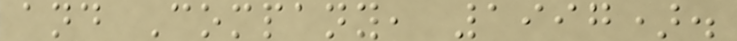and Company, 1997).
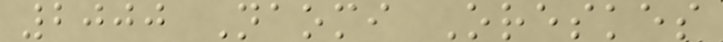2000 Naomi Oreskes
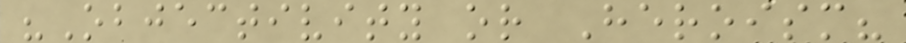"Objectivity or Heroism?
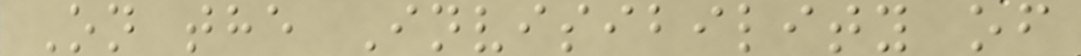On the Invisibility of
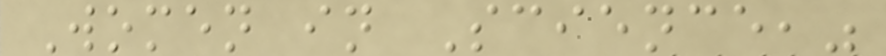Women in Science,"
